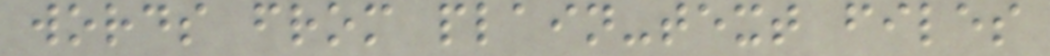words from plain-text files
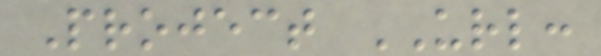Project URL:
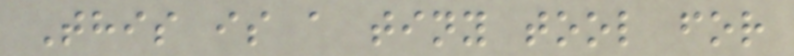This is a tiny tool for
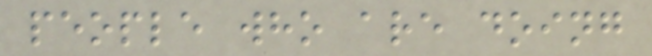people who are doing
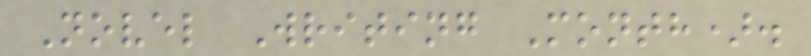Novel Writing Month).
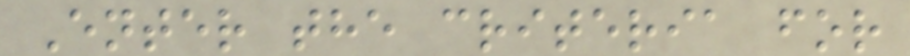Enter the criteria for
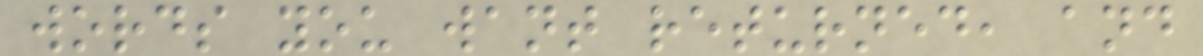words you want returned, and
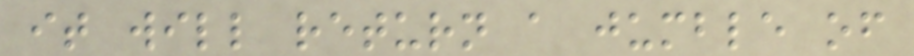it will return a jumble of
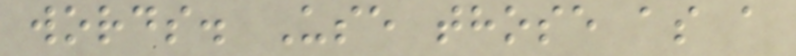words. Use those as a
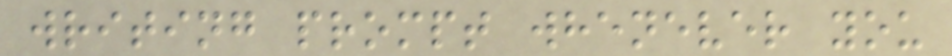writing prompt whenever you
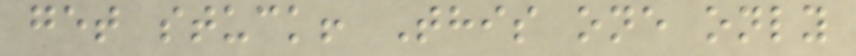get stuck! This one only
